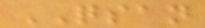QSAN
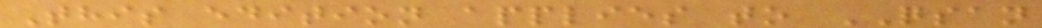This edition applies to QSAN
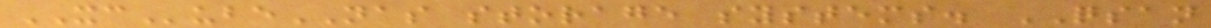XCubeNAS storage systems. QSAN
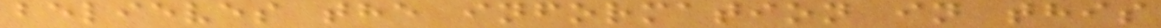believes the information in this
